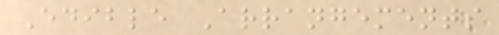Edible Arrangements
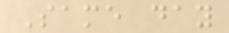Same day
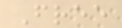Free
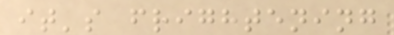it's frightening
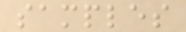samples
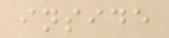inside
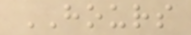HOURS
